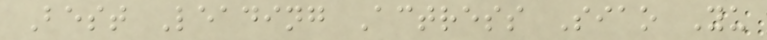Best Leading Actress Siao Yu
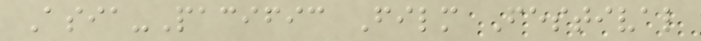Asia-Pacific Film Festival
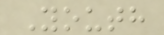Youth
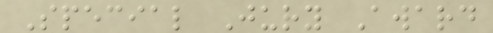Special Jury Award
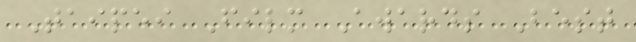Taipei Film Awards Best
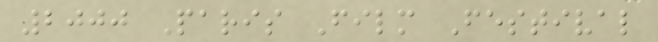2000 Paris Film Festival
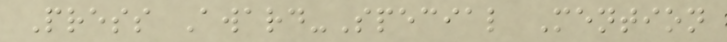Press Award-Special Mention
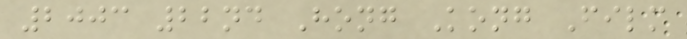2003 22nd Hong Kong Film
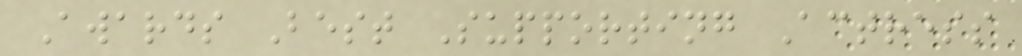Awards Best Supporting Actress
